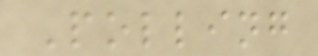Polling
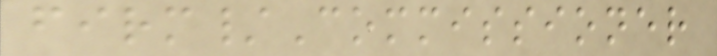firm/Commissioner
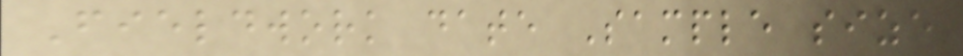Fieldwork date Sample size
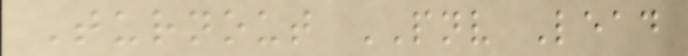Turnout PNV Lead
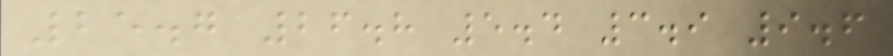25.7 26.8 5.4 3.9 9.6
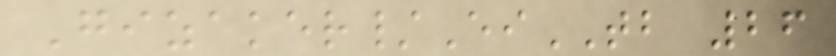Gizaker/EiTB 26
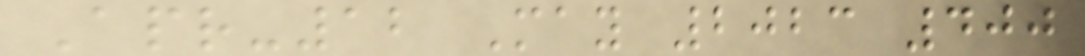Apr-12 May 2023 400
